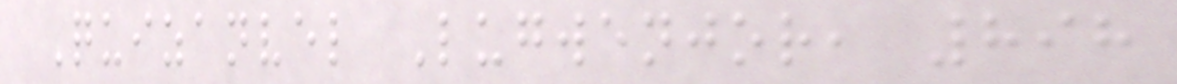Quizanvel Lugwenjor, 898
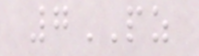7PZ
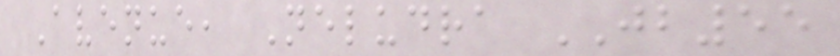Avenue, Neludra JB55
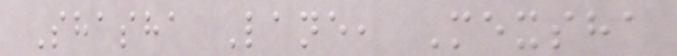Shasha Lane, Mexsha
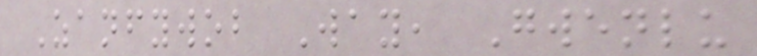Zanfywob Way, Gwenlu
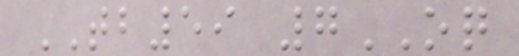TB59 7OQ
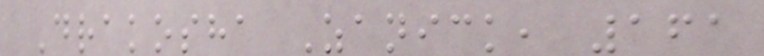Drakosha Zanick, 161
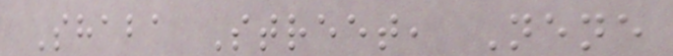Shaba Street, Nene
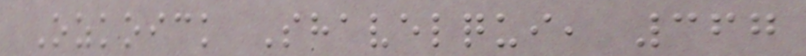Ozkoick Shavelqui, 367
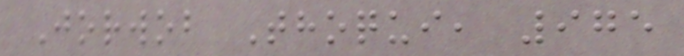Jorwob Thoqui, 975
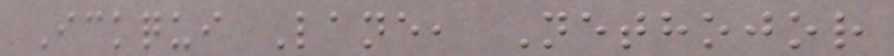Ickqui Lane, Nethojor
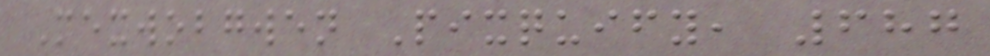Mexwobgwen Pixquify, 687
